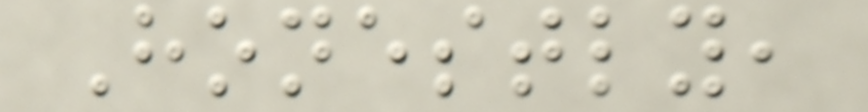Honestly,
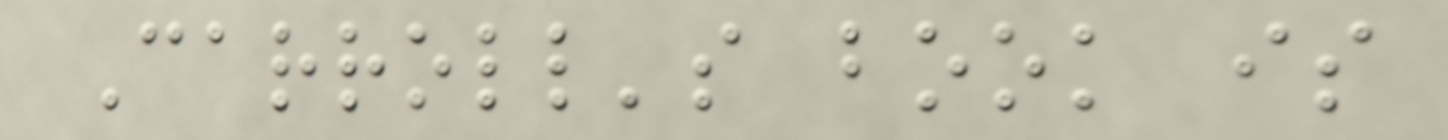Carroll's book is
